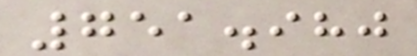751.980
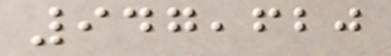947,620
